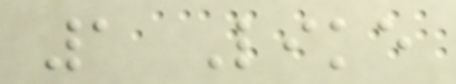1 Like
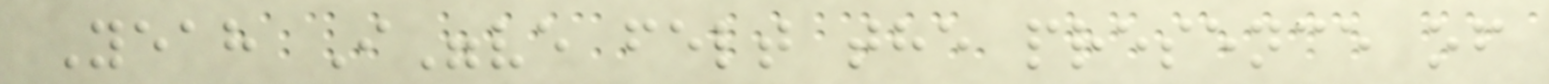Yeah I"ve felt the presence of
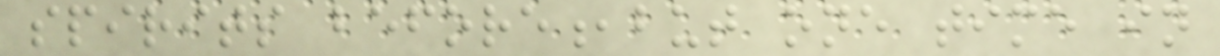spirits before,but one time in
